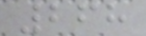268
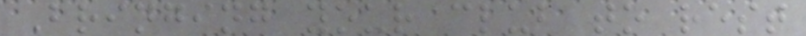Bringing your club to rest
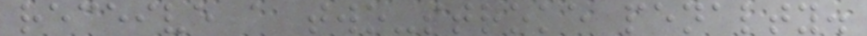receive a two-stroke penalty.
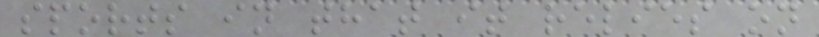sports in that it relies on
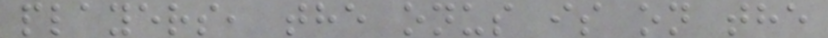players, the onus is on the
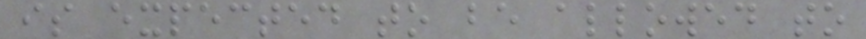is expected to be allowed to
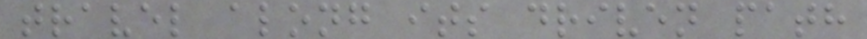travel along its driven path
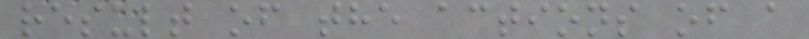result of the actions of a
